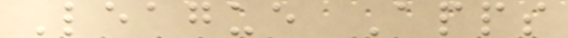League Apps
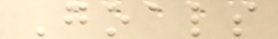Goals
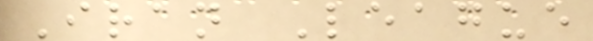Iran League
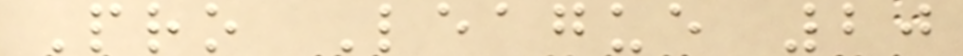Pro League 20
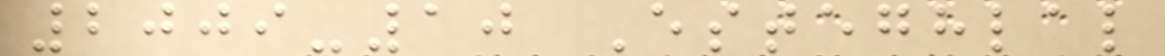2009-10 Esteghlal
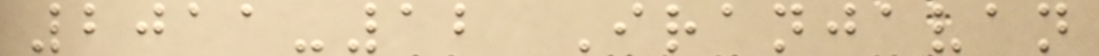2011-12 Iranjavan
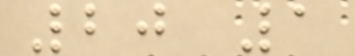20 1
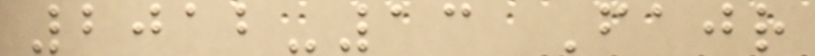2012-13 Fajr
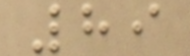89
